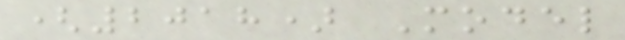(2018) Model
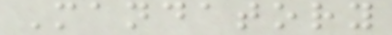Mandatory
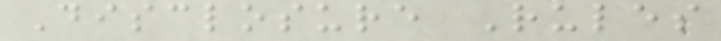Disclosure Rules
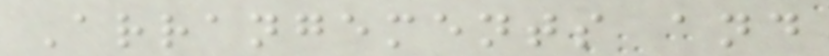Arrangements and
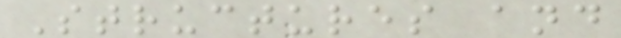Structures and
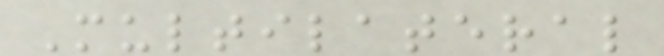Multilateral
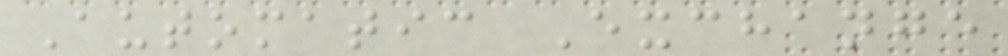Automatic Exchange
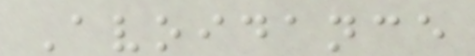Avoidance
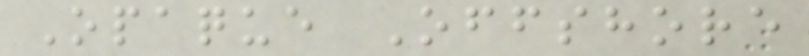Opaque Offshore
